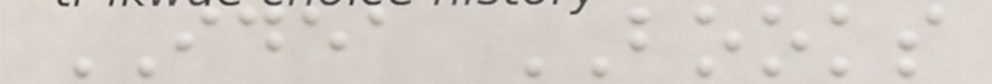IDEA BOOKS
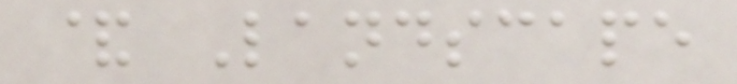& Landscape
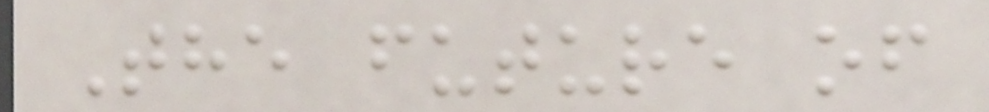The future of
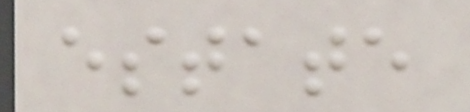estate
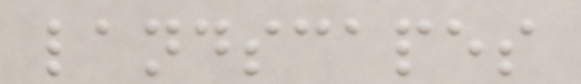landscapes
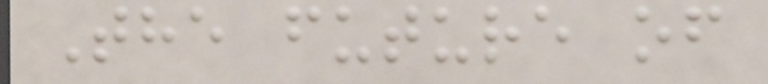The future of
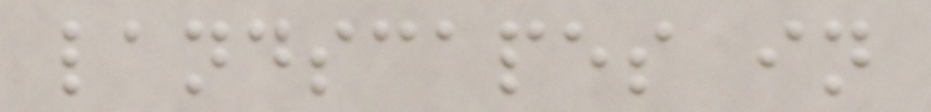landscapes in
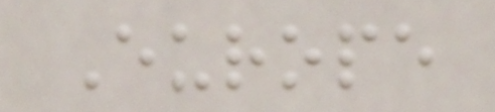Europe
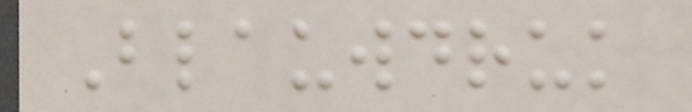Blauwdruk
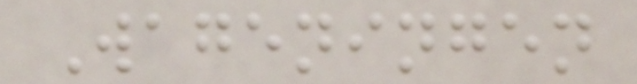Wageningen
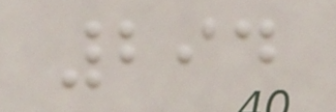294
